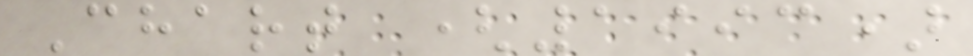Chart (1993)
